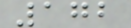172
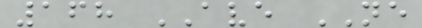168 AVE NE
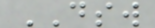DSW
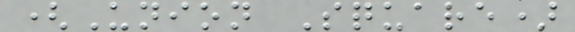(Union Square)
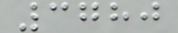3780
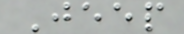Jeep
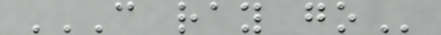C RAY GO
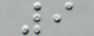9
